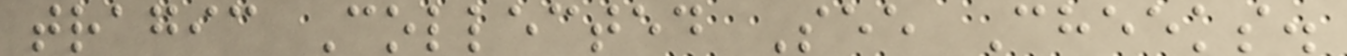tragic Collected See Cheeks.
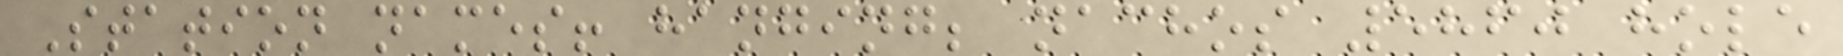Station names! hanging; nachos 5860 hole
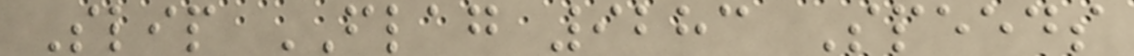Slip FLAG 9283 Speeds
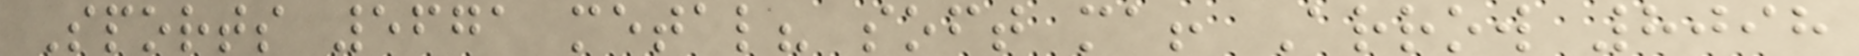Sports 5671 metal? soft ma! Arrow 8098
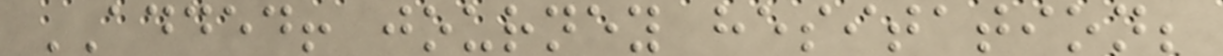ADDED! journey hesitation;
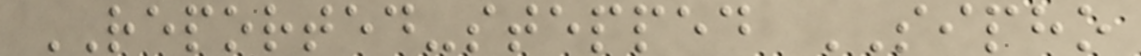REPORTED-stepped SIPHO
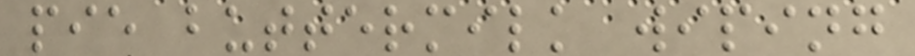pie buttermilk wiping
